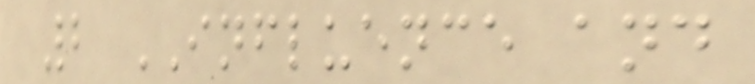2 INFLUENCE and
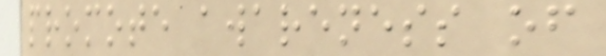promote awareness of
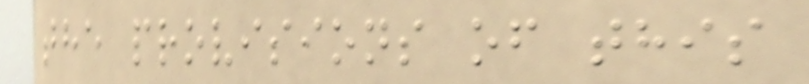the provisions of this
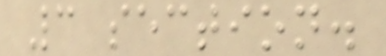3 section.
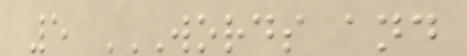5 WORDS AND
